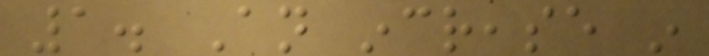1. An increase in
